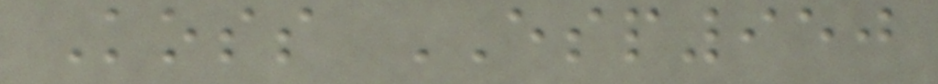Koss ESP950
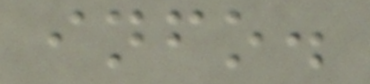info.
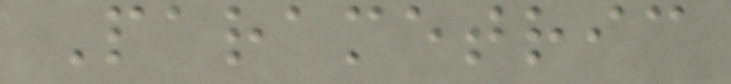Parametric
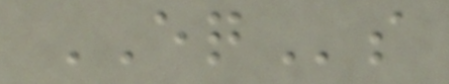EQs
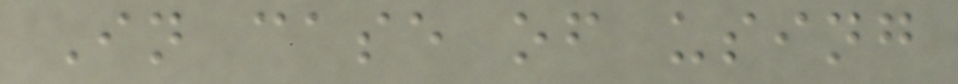In case of using
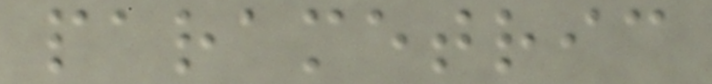parametric
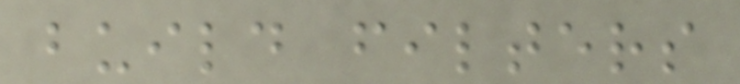build filters
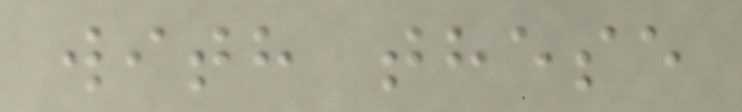with these
